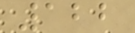122
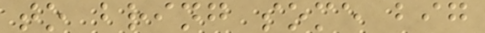to bring some big
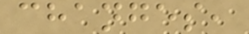changes,
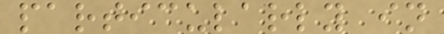particularly in
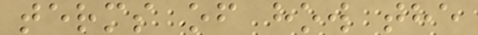terms of how the
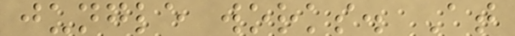jungle works. At
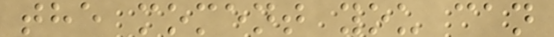the moment you can
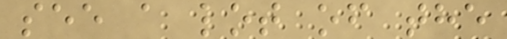see a lot of the
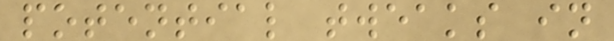potential tweaks in
